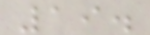19.
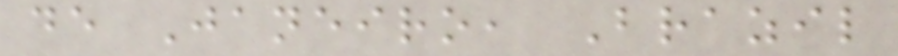de Janeiro, Brazil
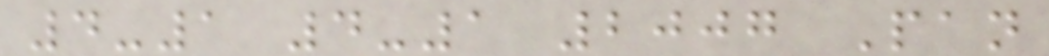4-1 4-1 2007 Pan
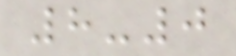8-0
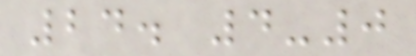24. 4-0
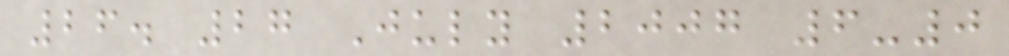26. 27 July 2007 6-0
